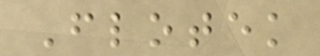Flotek
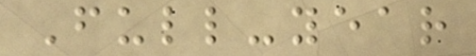Full-year
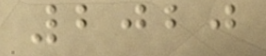2020
